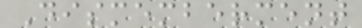Dismemberment
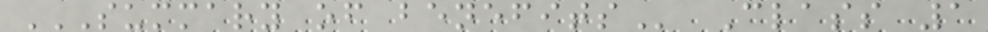SUMMARY OF BENEFITS Class 1
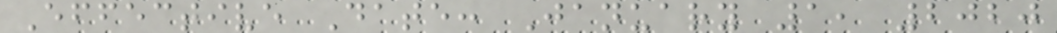Effective Date: January 1, 2020
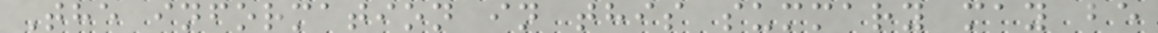The information in this summary may be
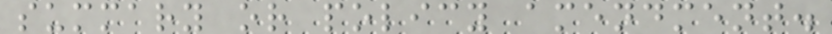summary or policy amendment.
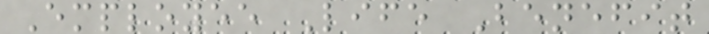Employee Life Benefit
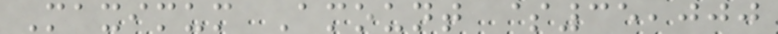Maximum Amount $35,000
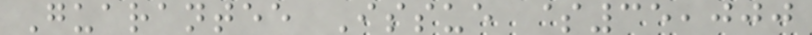Guarantee Issue $35,000
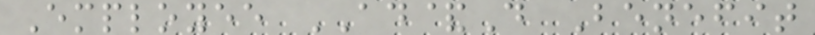Employee AD&D Benefit
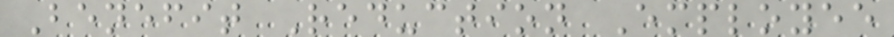Benefit Reduction Employee
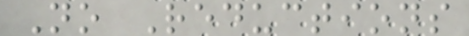No Reductions
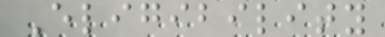Eligibility
